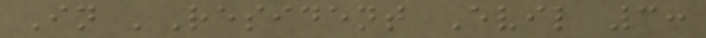In 'Resident Evil 3:
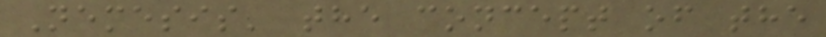Nemesis' the concept of the
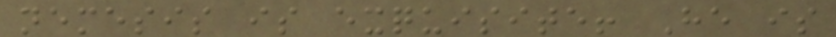nemesis is exquisite! He is
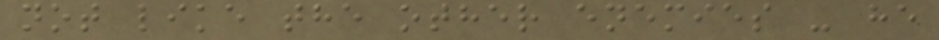not like the other enemies - he
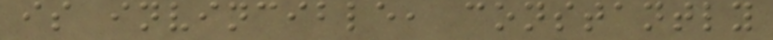is invincible, constantly
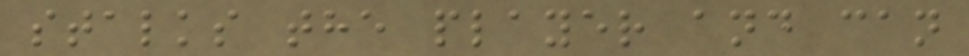stalks the player and can
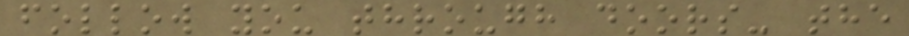follow you through doors- the
